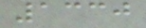1330
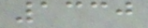1330
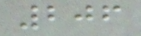206
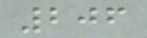206
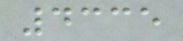4335
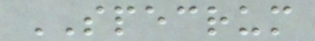SPECRUM
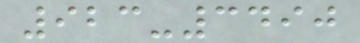923-3490
